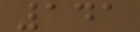141
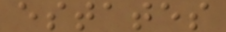estates
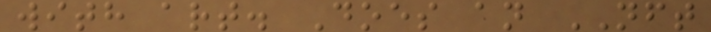with art. Does an NFT
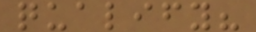qualify?
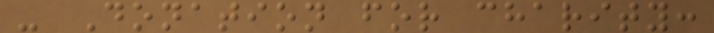- Donation for charity:
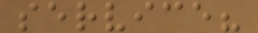service?
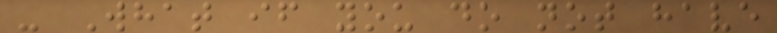- What if you do not have
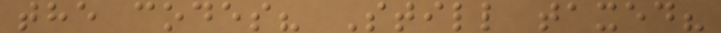the codes? Still taxed?
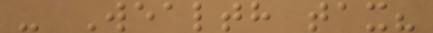- Wealth tax?
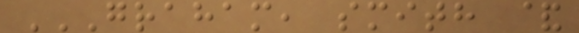GRAHAM, SMITH &
